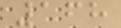168
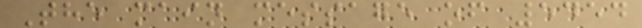The main message of 5454
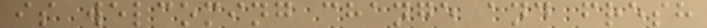is welcoming change and fresh
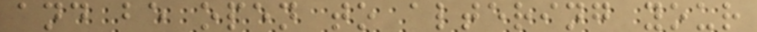and be open to altering your
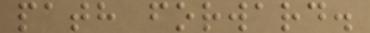path forward.
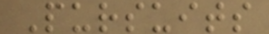Pursuits
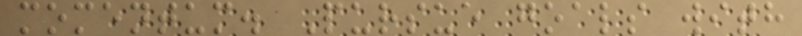momentum. Pursue goals with
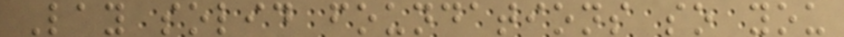Lay solid foundations so you
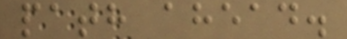path ahead.
